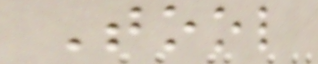Tool
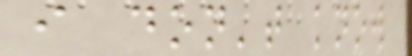i don't know
